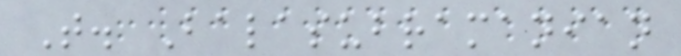T. Balasubramanian
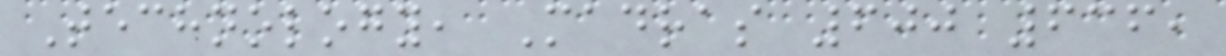Technology, Madras 600 636,
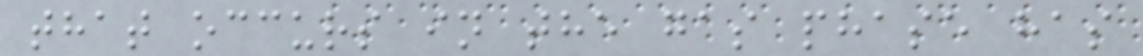that occurs in the gas phase has
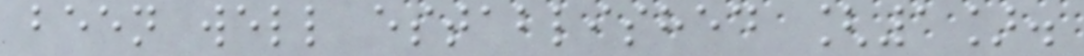been well established [1].
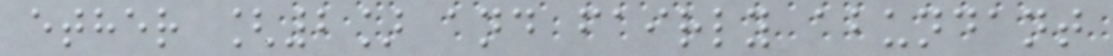ether [2] and fairly abundant
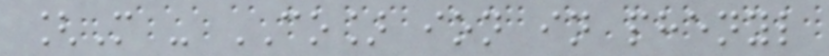[M - CO] ion in phenyl
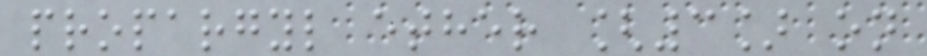propargyl ether [3] on
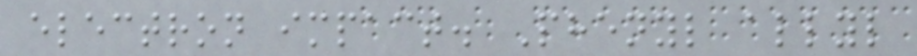electron impact. Phenyl allyl
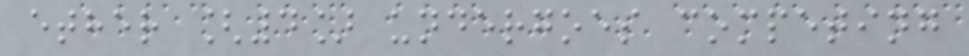ether [4] undergoes competing
